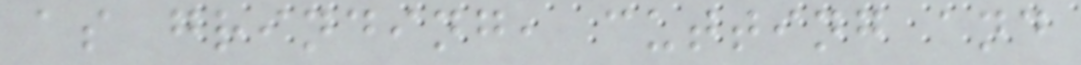as grinding, cutting and
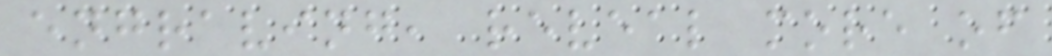engraving, reveal more of
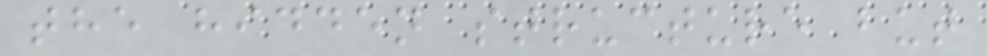the hidden structure but
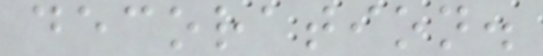decoration.
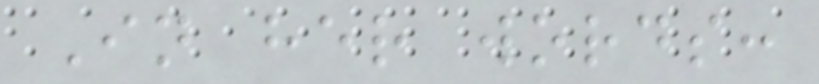In her words:
